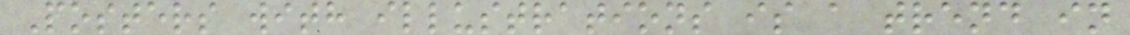Posters with illustrations is a trend in
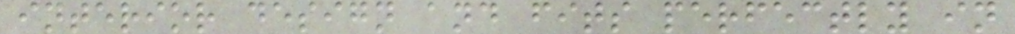interior design and fits perfectly in
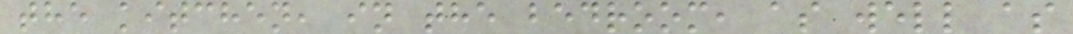the kitchen, in the bedroom, as well as
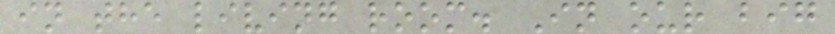in the living room. In our big
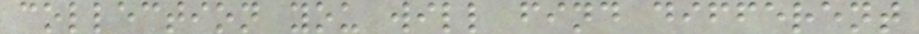collection you will find different
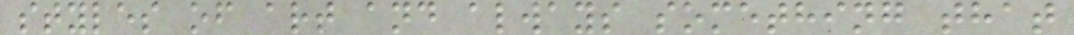styles of art and always something that
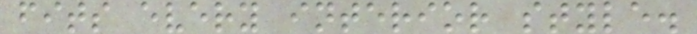fits every interior style.
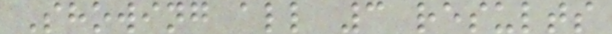Showing all 3 results
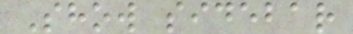Show sidebar
